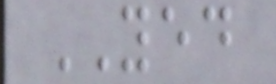YED
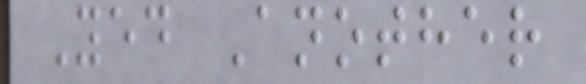Yed Another
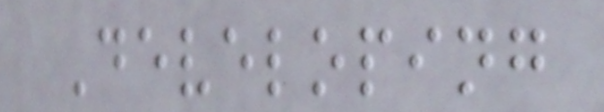Developing
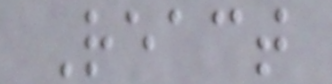React
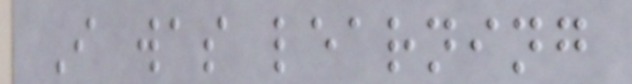I was learning
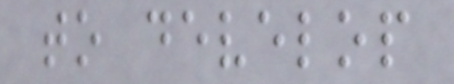to develop
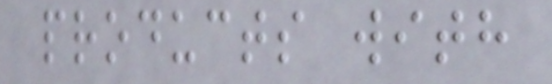products with
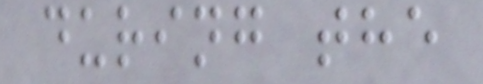during the
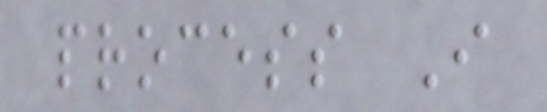process I
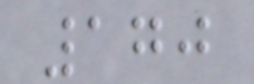170
